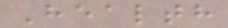Health
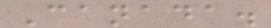Canada.
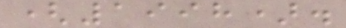(1998).
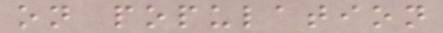on population
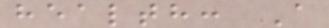health: A
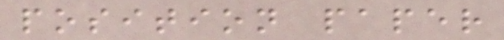position paper
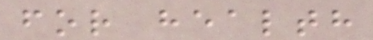for health
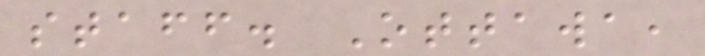staff. Ottawa,
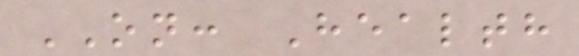ON: Health
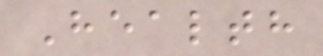Health
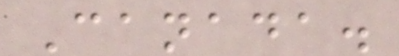Canada.
